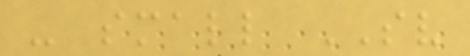- small SV
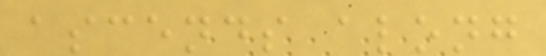ascends along
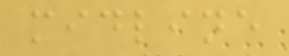midline
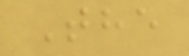The
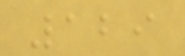129
